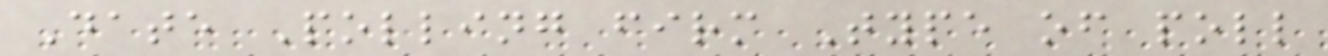Date Polling firm Type of poll
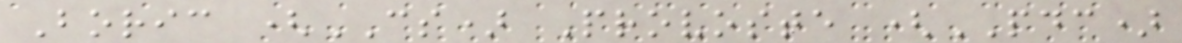Boric (CS) Provoste (PDC)
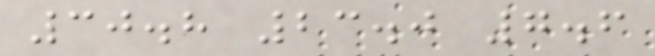30.8 23.0 7.6
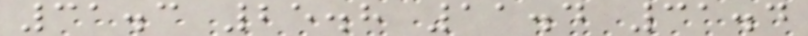31.3 25.8 11.4 31.4
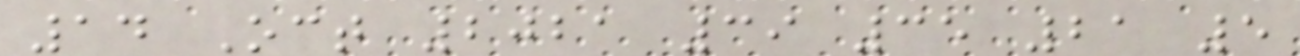14 Oct 2021 39 35 21 5
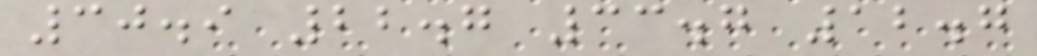30.9 22.7 33.7 12.7
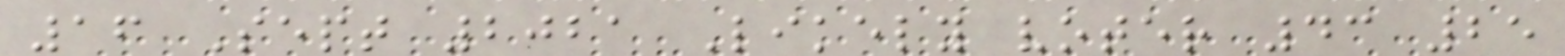16 Sept 2021 Likely voter 43 25
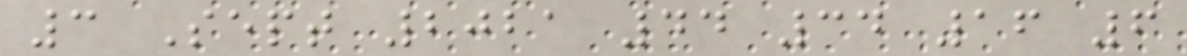3 Sept 2021 44 34 16 6
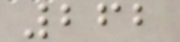262
